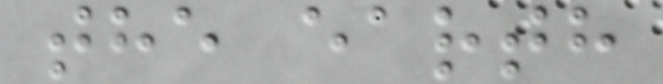the earth
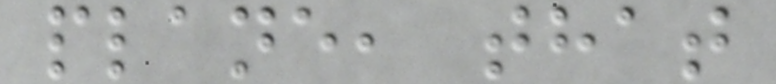plane, that
